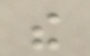the
